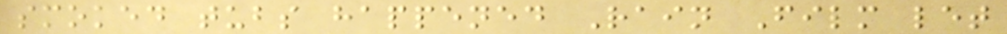smoked tubs happened Rain Film let
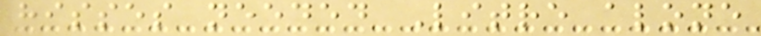hisses needed Litre alone
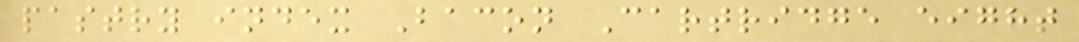pastry index Bacon Cartridge eight
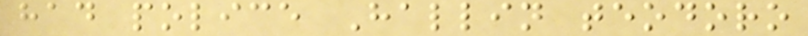had police Hallin teodoro
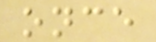once
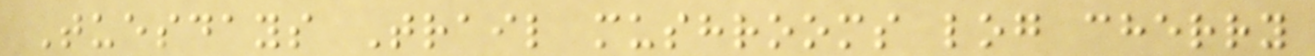Tuesdays Trail mushrooms log cherry
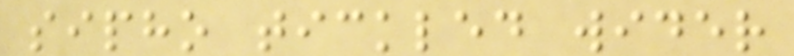sipho tickled wider
